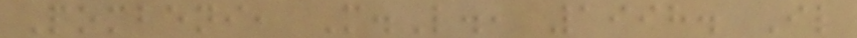Pombeni, M.L., 1998. Il
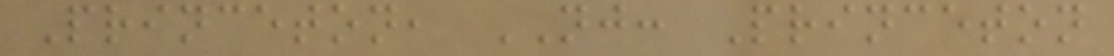Princeton, NJ: Princeton
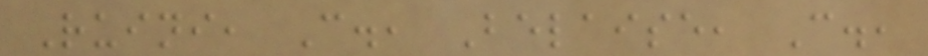Ruini, C., Belaise, C.,
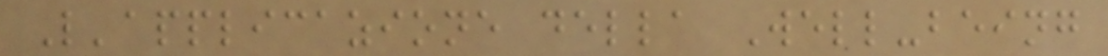L'applicazione della Well-being
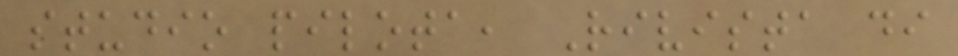studio pilota, Rivista di
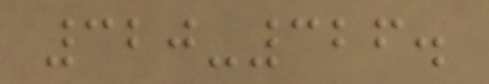320-326.
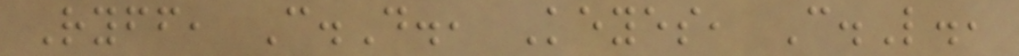Ryff, C.D., Keyes, C.L.,
